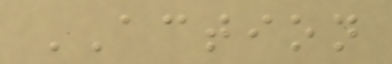ACTION
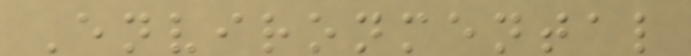Environmental
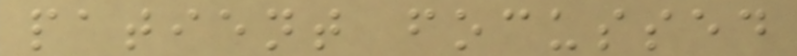patient focussed
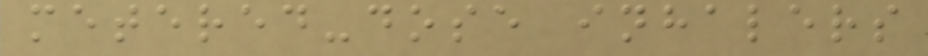metered-dose inhalers
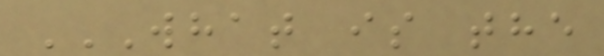WHAT IS THE
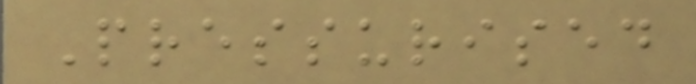Pressurised
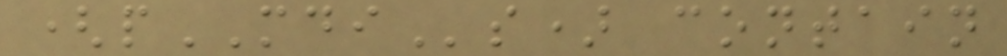(pMDIs) contain
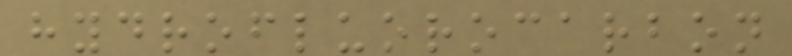hydrofluorocarbon
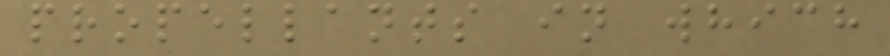propellants in which
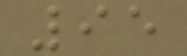95
